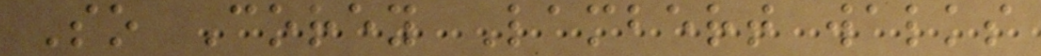So Corey Lambert walks
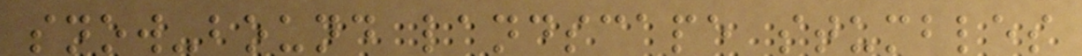snow-bound landscape stumbles
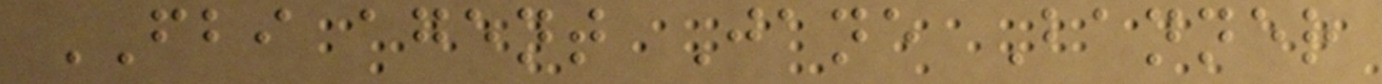FBI agent Jane Banner
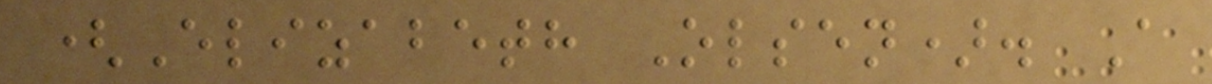(Elizabeth Olsen). A
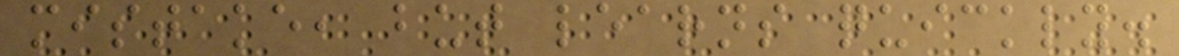mistake, but learns quickly.
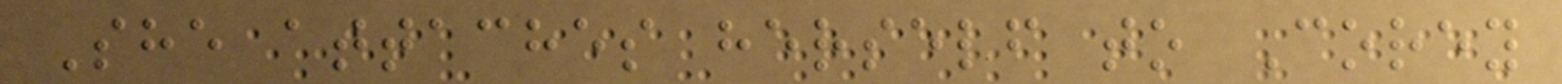She attaches herself to Corey
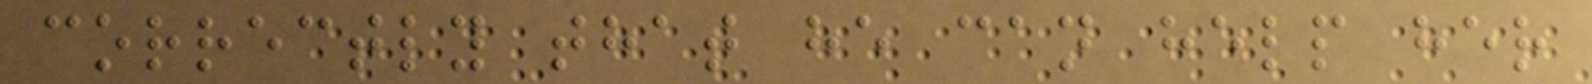correctly that he can help her
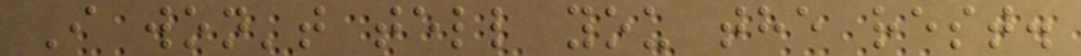I won't tell you the rest.
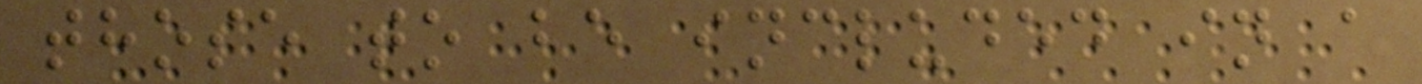those to be included in a
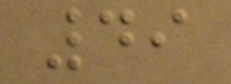49
